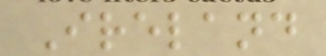Ireland
